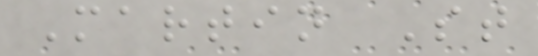Martin St
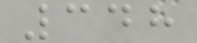348
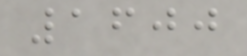1600
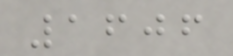1606
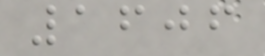1606
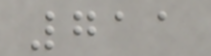711
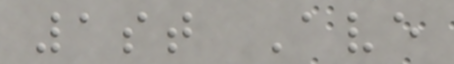1st Ave
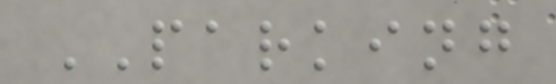PARKING
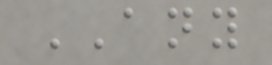ANY
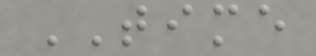TIME
